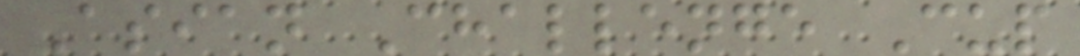Asian Challenge Cup
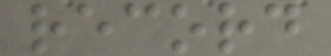record
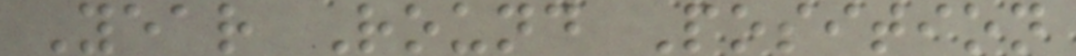Year Round Position
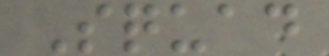Squad
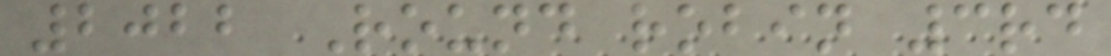2022 Round robin 3rd
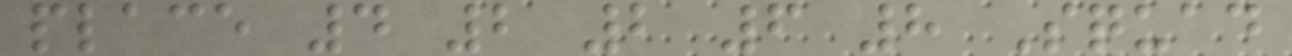place 4 2 2 6 8 Squad
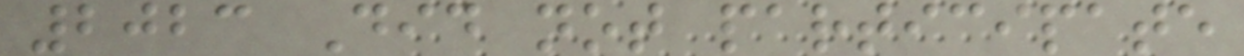2023 Did not participate
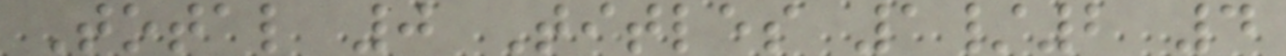Total 0 Titles 1/2 4
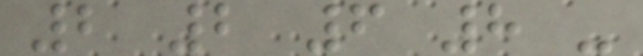2 2 6 8 -
